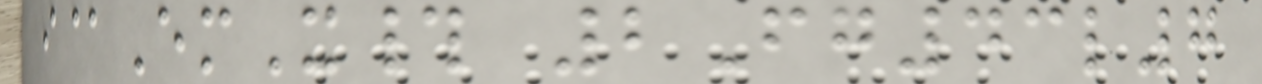i@EmX# 2Fg43l7
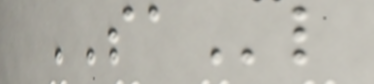SAl
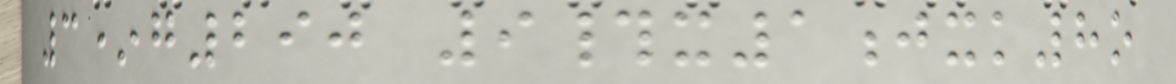3*g290 9#x1jxk8o
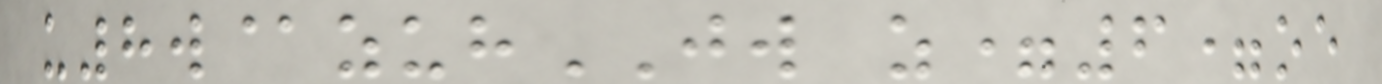u8w@zuhJW z=6=oe
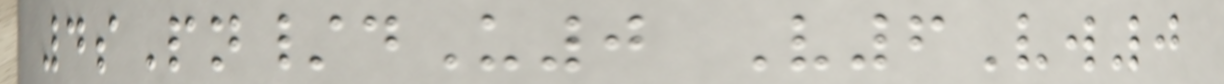4sPn/dU0 V6Vw0
